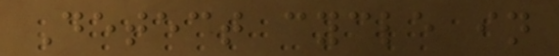Detect cycle in
